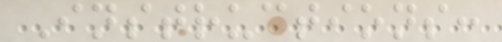Instructions:
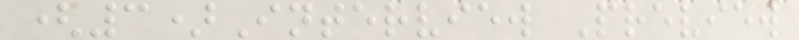(3)Interview Preview
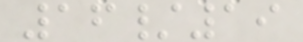16/19
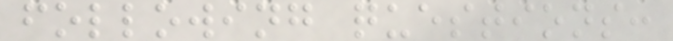following questions:
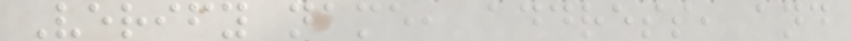Verify name, address, and
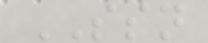SSN
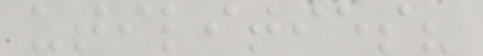utilities?
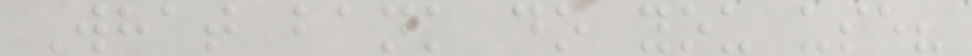What bank do you use?
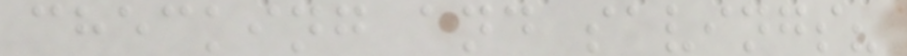checking and savings?
